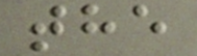the
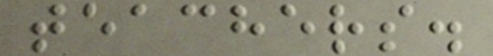teachers.
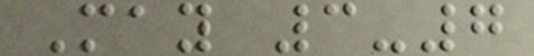May 3-7
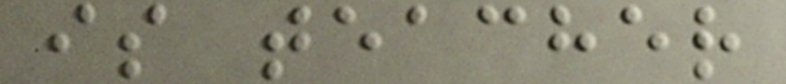is teacher
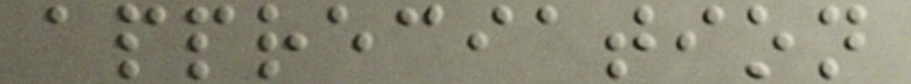appreciation
